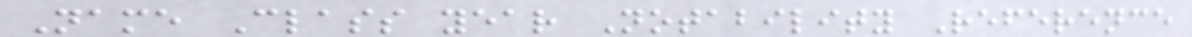Name Class year Notability Reference
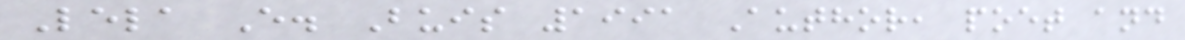Lela E. Buis 1991 Author, poet and
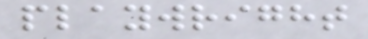playwright
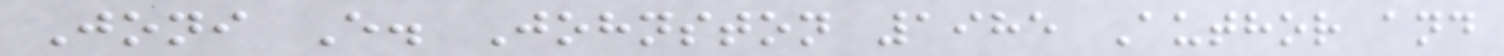Joni E. Johnston 1985 Author and
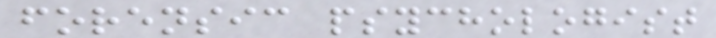forensic psychologist
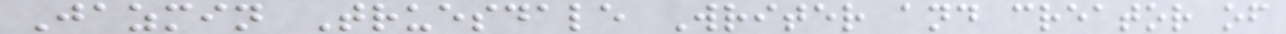Jazmin Truesdale Writer and creator of
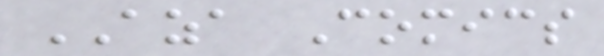AZA Comics
